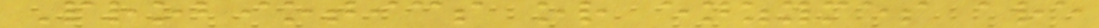Probiotics or enzymes are
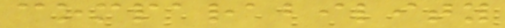comparability
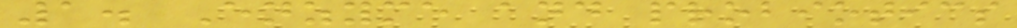1. Enzyme and probiotics
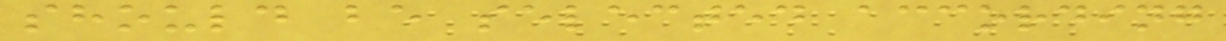should be selected according
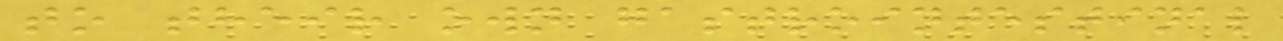to their own gastrointestinal
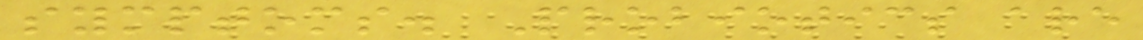symptoms. Probiotics are
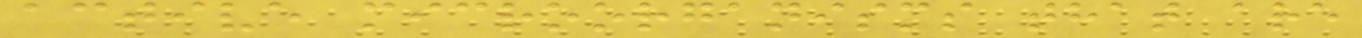active microorganisms that are
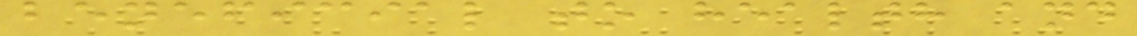beneficial to health and
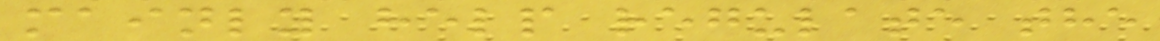mainly help regulate the
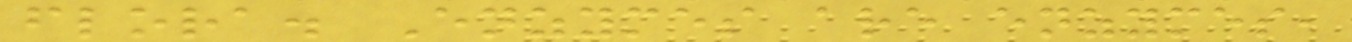flora. Enzymes are enzymes,
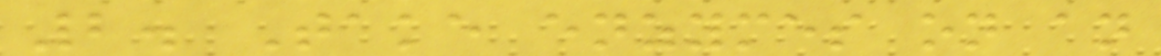2. Take enzymes on an
